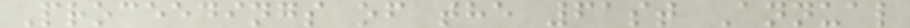Proceedings of the 61st Annual
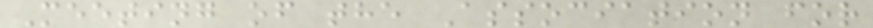Meeting of the Association for
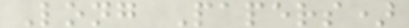Long Papers)
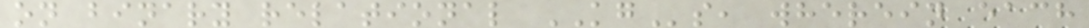on binary relational KGs, wherein each
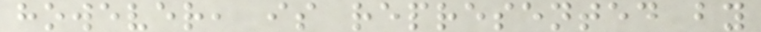however, is represented by
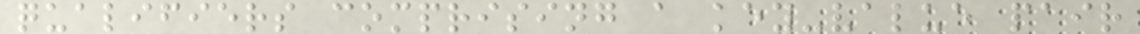qualifiers comprising a key-value pair
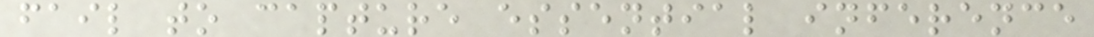fail to capture essential inference
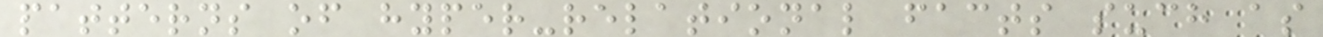patterns of hyper-relational facts such as
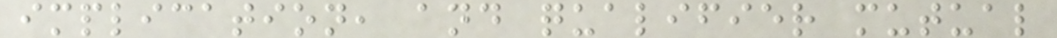implication, and qualifier mutual
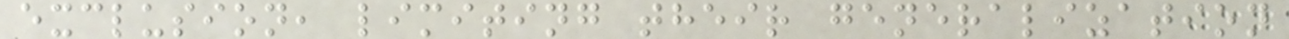exclusion, limiting their generalization
